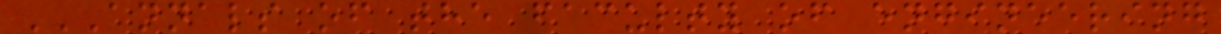ANNALS OF THE FACULTY OF ENGINEERING
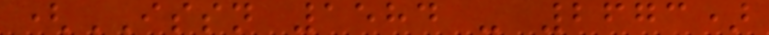(ISSN 1584 - 2673)
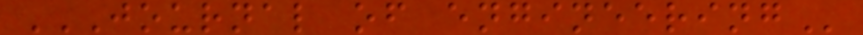JOURNAL OF ENGINEERING
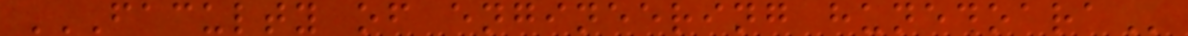FACULTY OF ENGINEERING HUNEDOARA
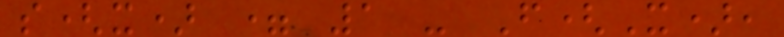s(x) = 1 - F(X),
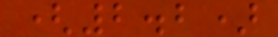(2.2)
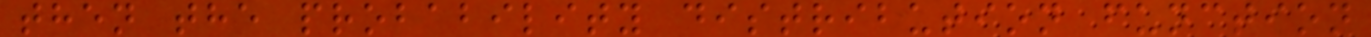then the probability distribution function
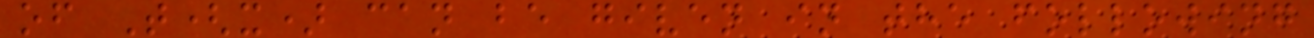of T(x) can be given in the following
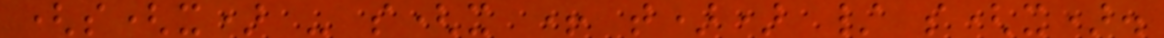(s(x) - s(x + t)) / s(x).
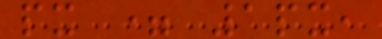px = 1px,
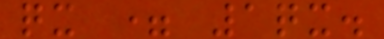qx = 1qx.
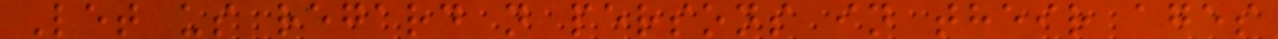Let us regard n persons in their ages
